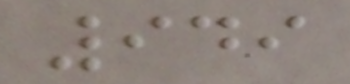949
